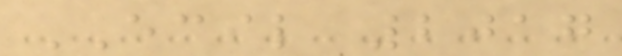ECIL 2017
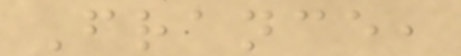France,
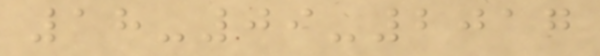18-09-2017
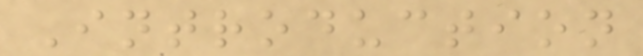Introduction
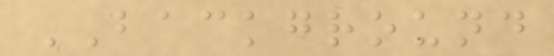BACKGROUND
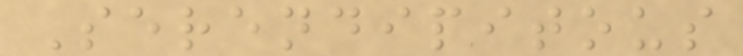Serendipitous
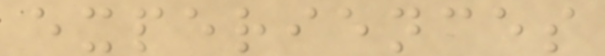experiences
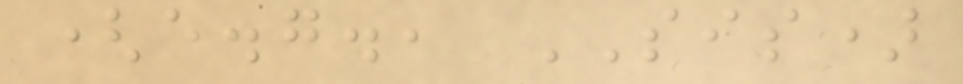(e.g., SIS)
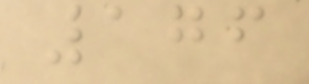176
